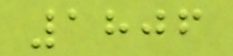1806
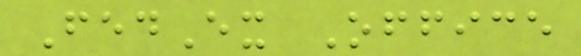FedEx Office
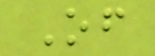Of
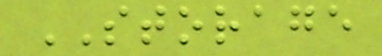STORAGE
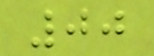00
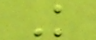K
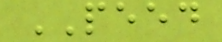PEED
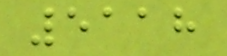5118
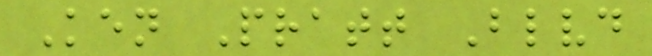Ken Pratt Blvd
